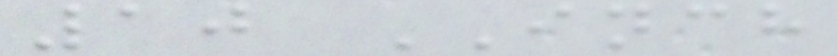10 INCH
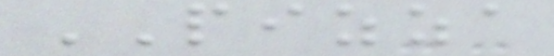PIZZA
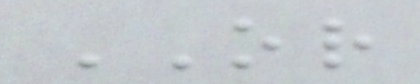OR
